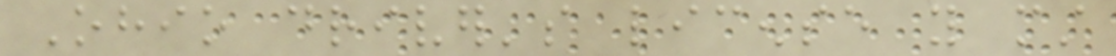Ohio driver's license you must
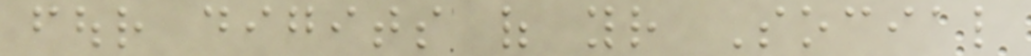four digits of your Social
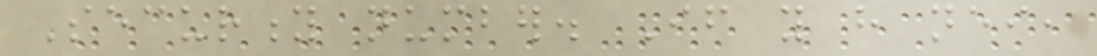Security number. If you have neither,
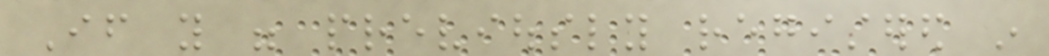If you were previously registered in
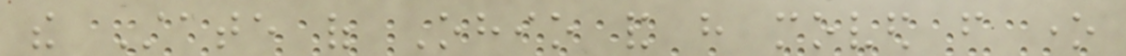the State of Ohio and have moved from one
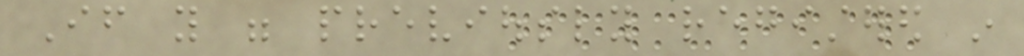If you were previously registered in
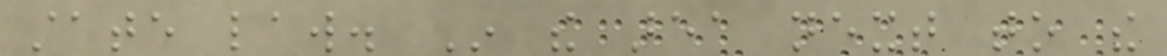state law. In the area next to the
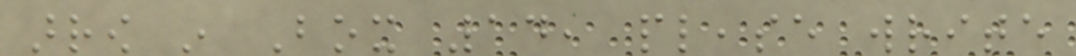arrow in Box 14, please write
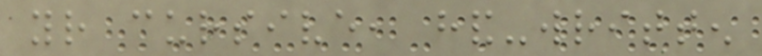your cursive, hand-written
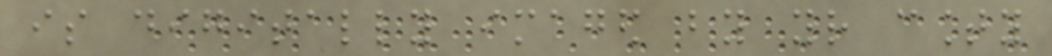is digitally imaged by your county
